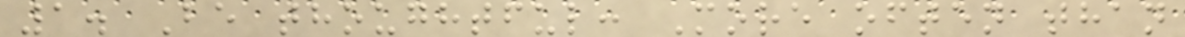1. Be thoughtful: More often than
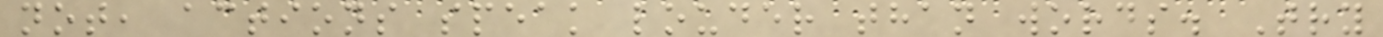not, actions speak louder than words. Try
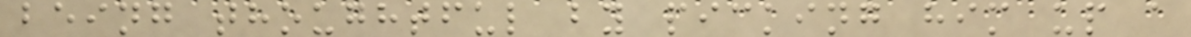being thoughtful by picking him up a
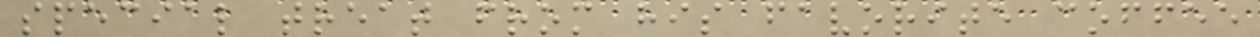special treat from his favorite coffee
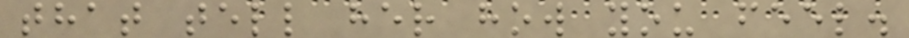that tell her how you feel.
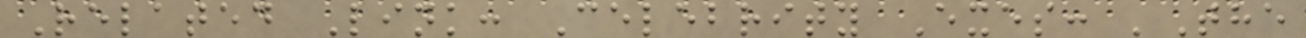Related Link: Celebrity Exes: 'The
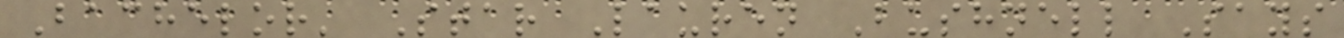Bachelor' Star Lauren Bushnell Says
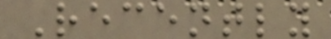Recently
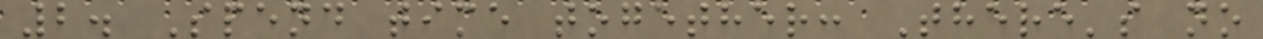2. Spend time together: There's no
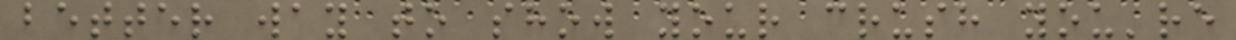better way to show your crush you're
